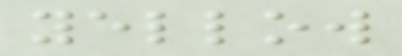yellow
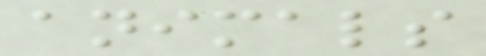animals
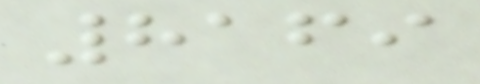8169
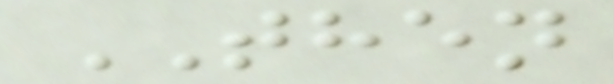THEN
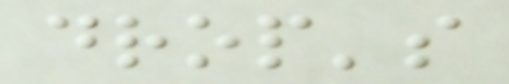drop's
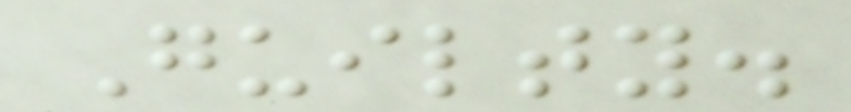Guilty.
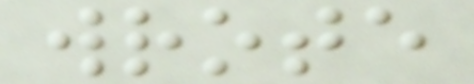wrote
